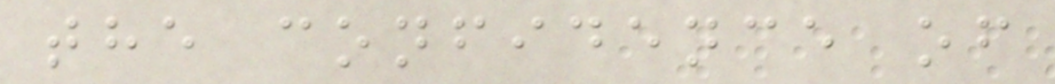the confidence of
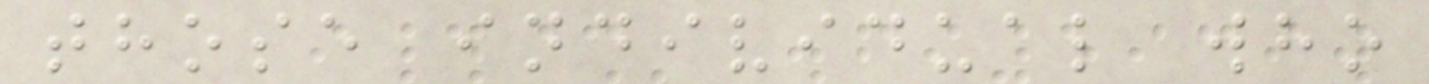those individual who
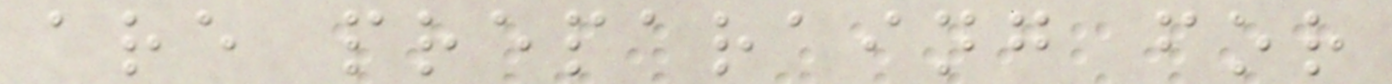are preparaing for
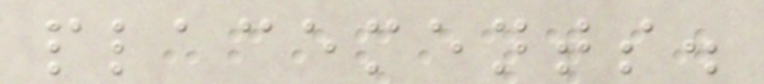placements.
